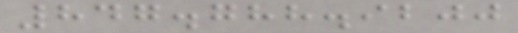847.788.9200
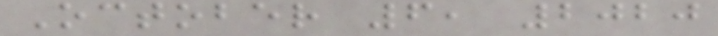October 6, 2020
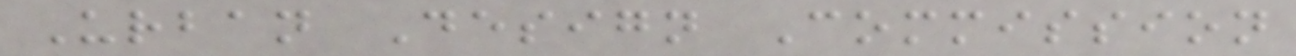Urban Design Commission
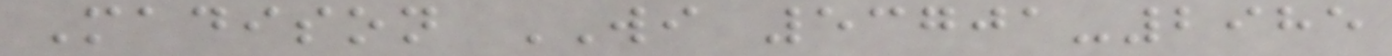Madison WI 53701-2985
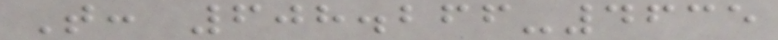T: 608.266-4635
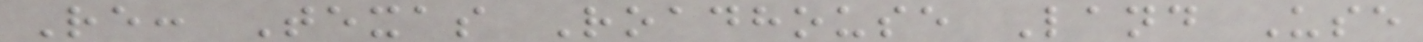Re: Texas Roadhouse Land Use
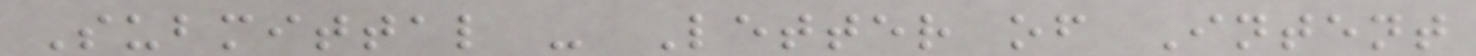Submittal - Letter of Intent
